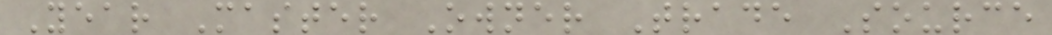Year Master Owner Trade Source
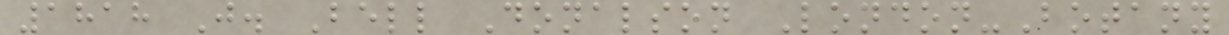1818 J. Bell Donalson London-Botany
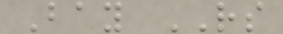Bay RS
